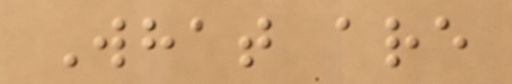What are
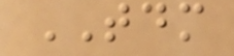TDM
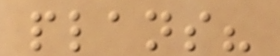plans?
